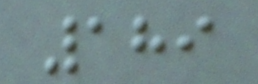189
